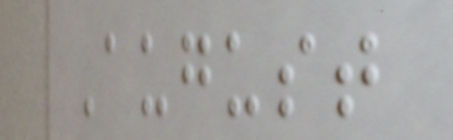August
